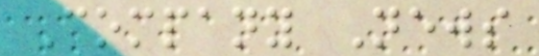Company News
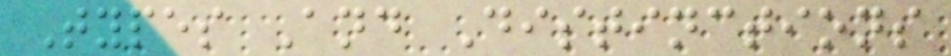Types And Distinctions
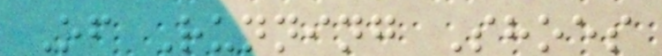Of Running Shoes
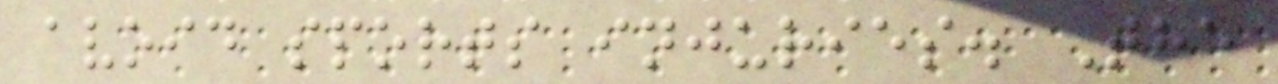avoid sports injuries. The
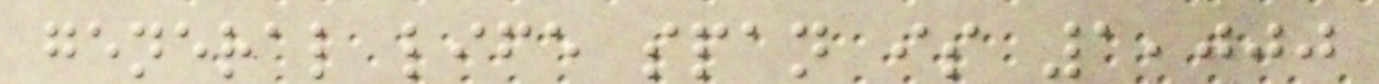general life span is 1,000
